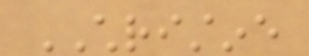CHRISTINE
